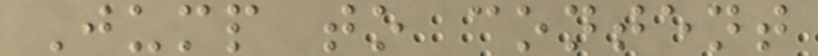Jump to content
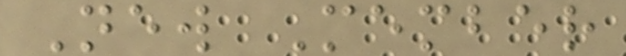New Member
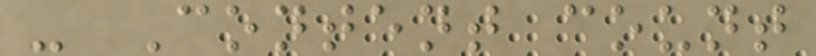- Content count
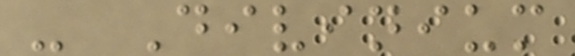- Divinium
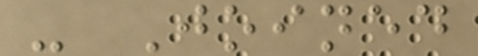- Joined
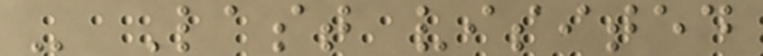- Last visited
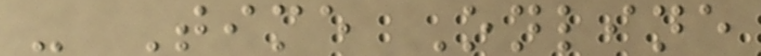- Time Online
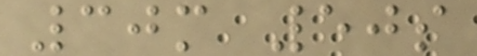30m 50s
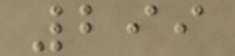299
